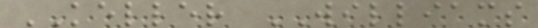KELLER WILLIAMS
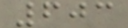603
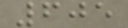605
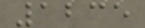1235
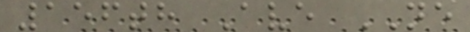156th Ave NE
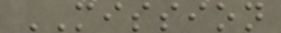MISSION
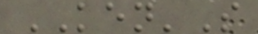KEN'S
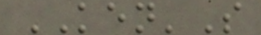KEN'S
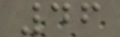46
